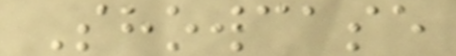Showcase
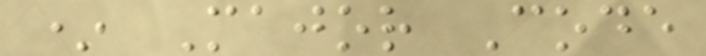* Major Code
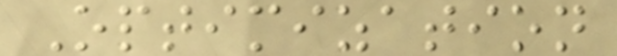Optimization
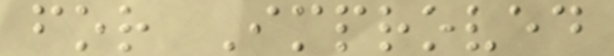for Improved
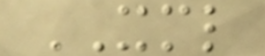XML
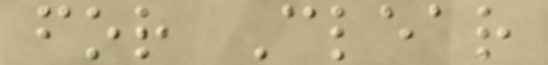for Clear
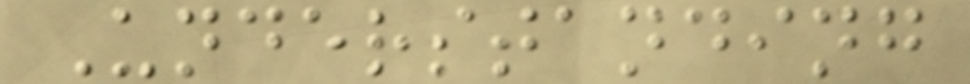Understanding
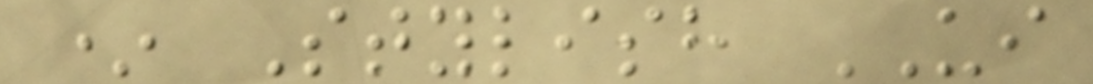* Stylish UI
